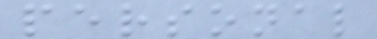personal
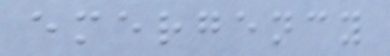emergency
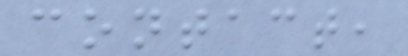contact,
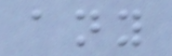any
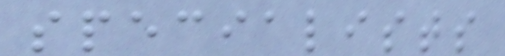specialists
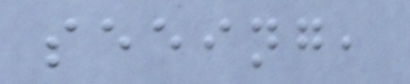seeing,
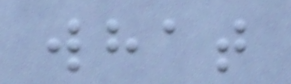what
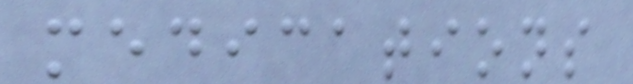medications
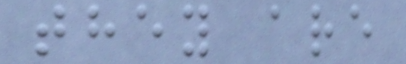they are
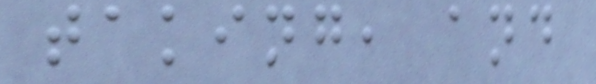taking, and
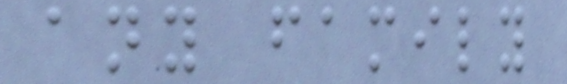any family
